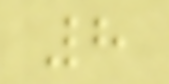8
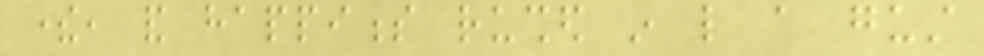there, and happiness rushed in like a gust
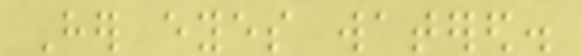Her eyes watered.
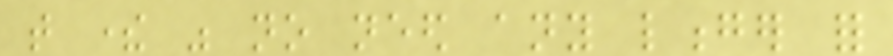that there was no need any longer for
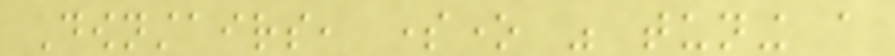Downstairs, someone was tuning a
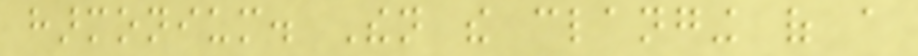harmonium. Then the clanging of a
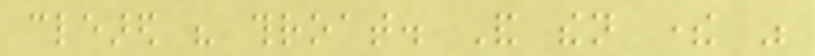cleared his throat. And then there was
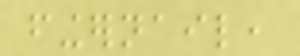fingernail,
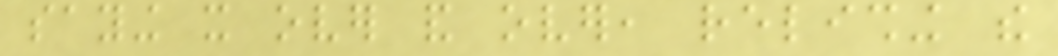saying it over and over, relishing the
